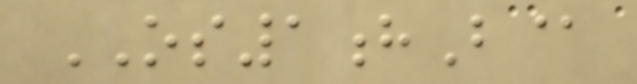OS1hB@
